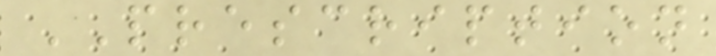PRESCRIPTION
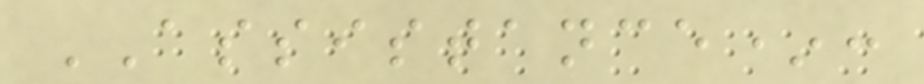ASSISTANCE*:
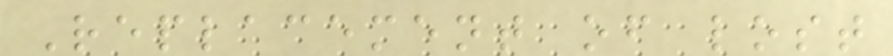Replacement of lost
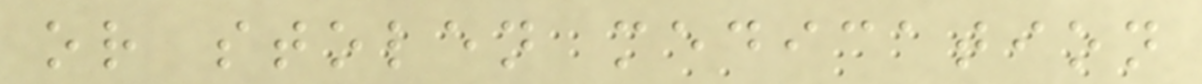or stolen medication
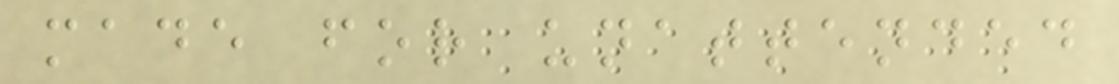made for unattended
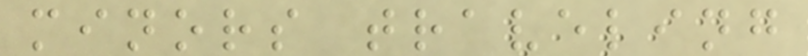minors traveling
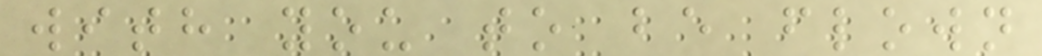with you to be flown
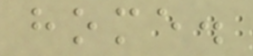home.
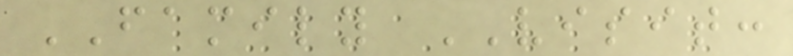FAMILY VISIT:
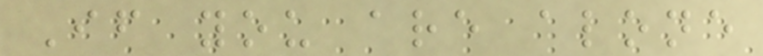If you are alone
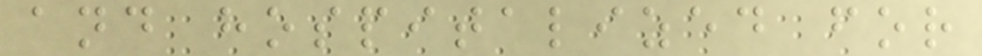and hospitalized for
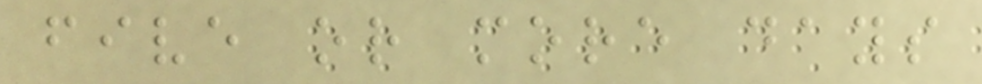five or more days
